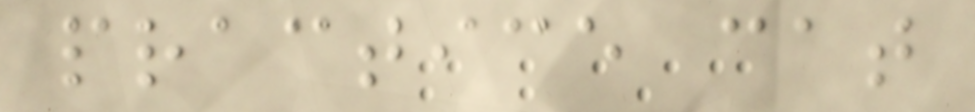practice cat
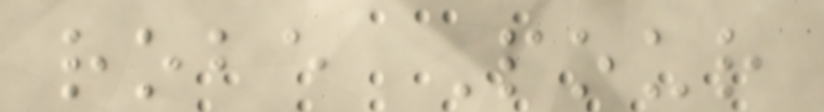robe Pour
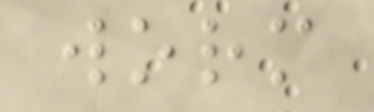worm
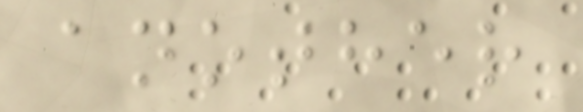another
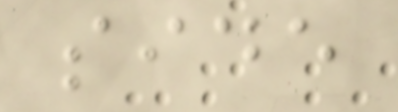side
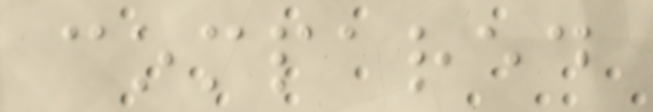compared
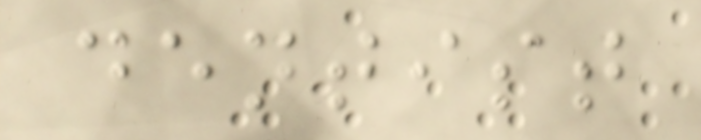dentist
